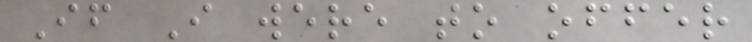If I were to offer
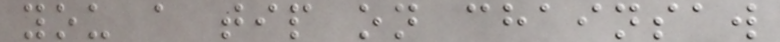you a tip on chainsaw
